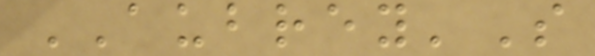AUBREY'S
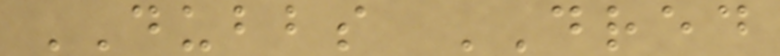DUBBS DRED
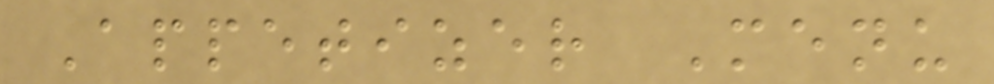Appetizer Menu
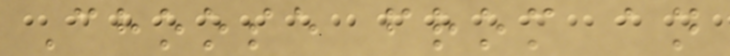Choose from an
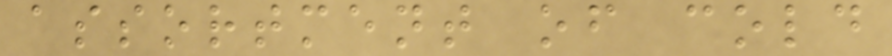assortment of cold
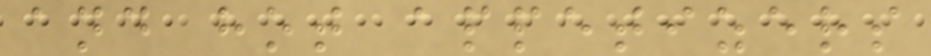and hot appetizers
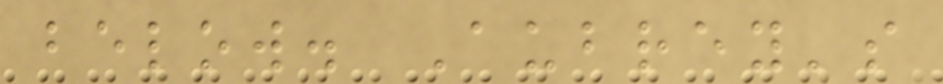below. Aubrey's
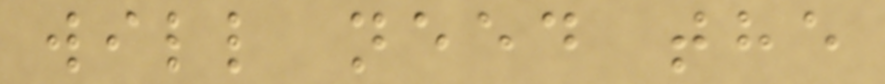will need the
